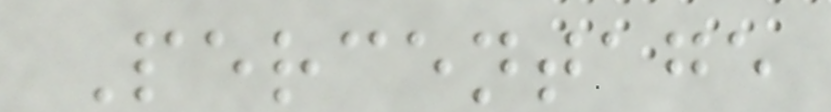Percentage
